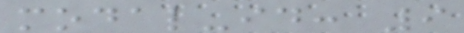modal-id: 9
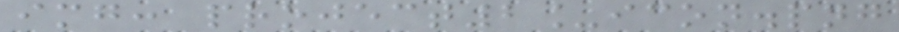img: project2_icon.png
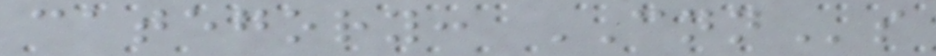category: CNNs
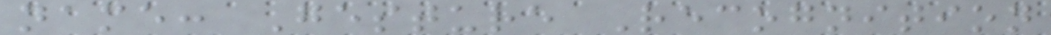name: Gesture Recognition
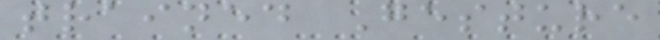trained Gesture
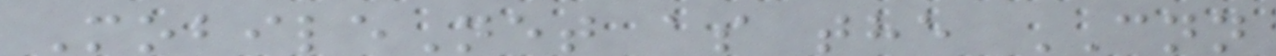MobileNet as the CNN
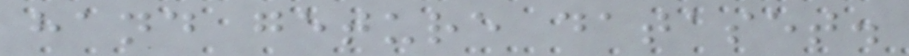hand geture dataset.
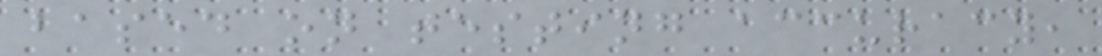based on testing accuracy,
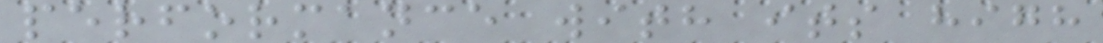performance with its high
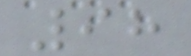98
